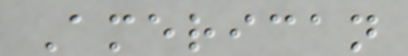American
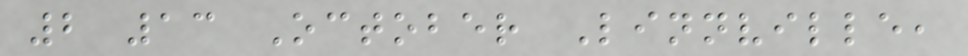2 13 October Linnville,
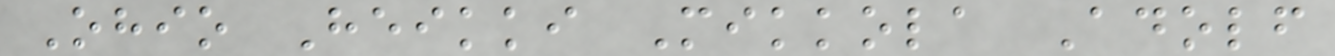Ohio Heikki Mikkola Adolf
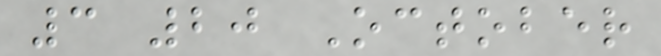3 20 October
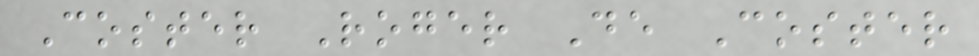Coster Roger De Coster
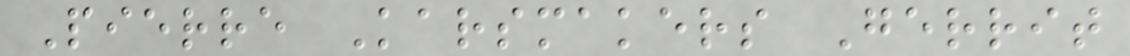Pierre Karsmakers Gerrit
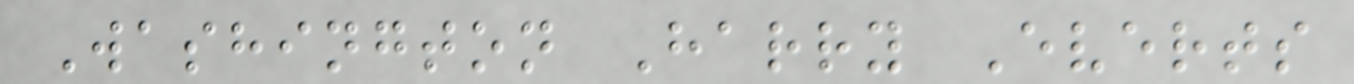Washington Harry Everts
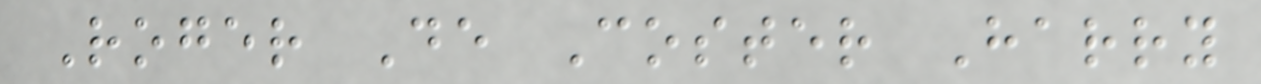Roger De Coster Harry
